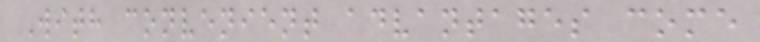With convenient advantages come
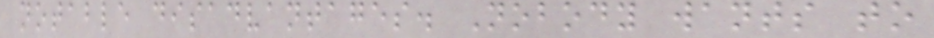notable disadvantages. Nobody wants to
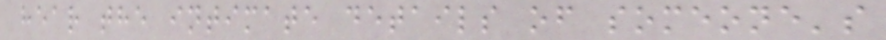hear the intimate details of someone's
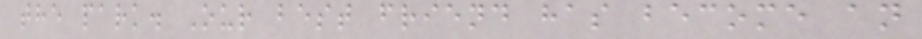the park. Our best friend has become an
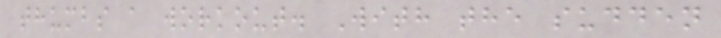thumbs a workout. With the sudden
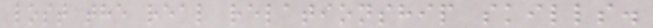lost the real relationship skills.
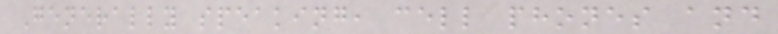Generally speaking, cell phones and
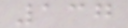137
